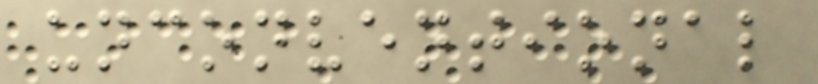unconventional
